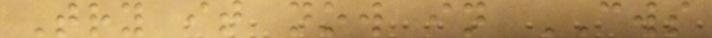Try it now in CWS
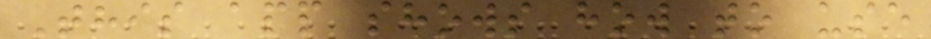This app shows how to use
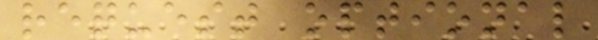request optional
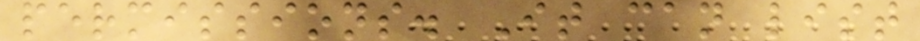permissions. It can list
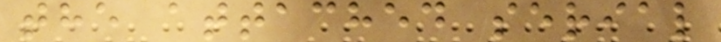the attached serial
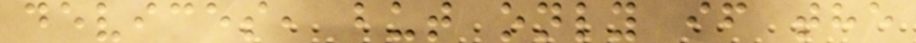devices, but only if the
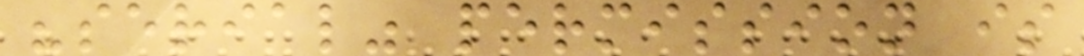"serial" permission is
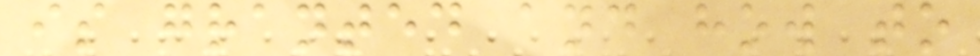is granted and how to
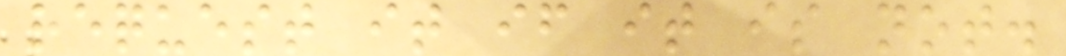request it if it is not.
